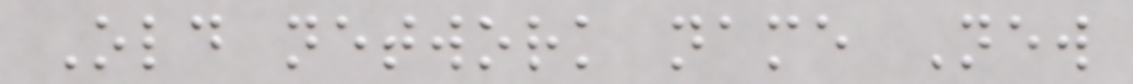Old network name New
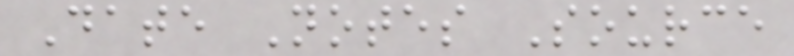Date Notes Source
